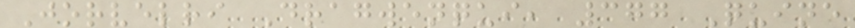Jorvelri Dragwenqui, 377 Quine
